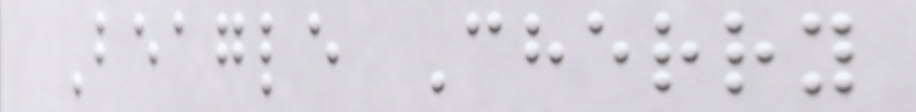Beagle Cherry
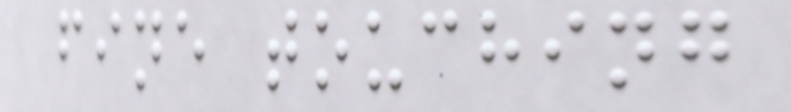fine touching
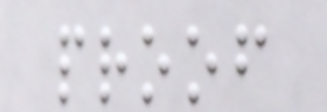proof
